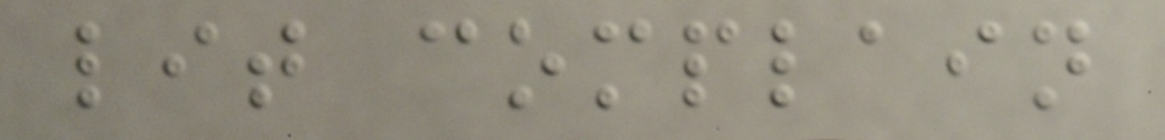lit complain
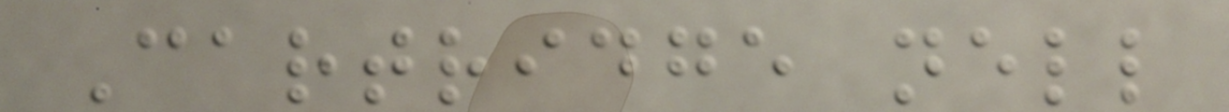Cartridge nell
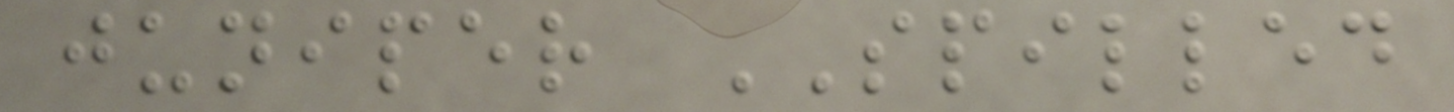juniper SPILLED
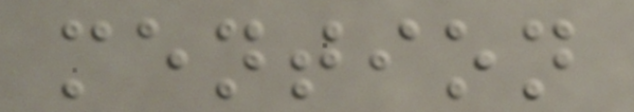mention
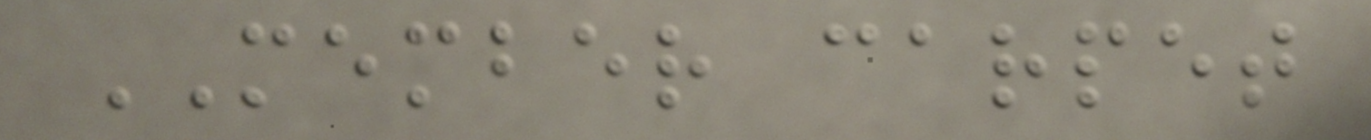MEMBER carpet
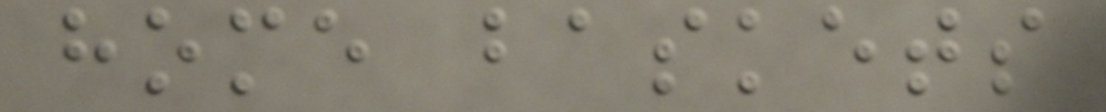home baskets
